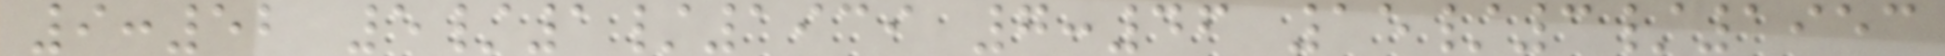9:52 5/1/1939 7:46 15/3/1953
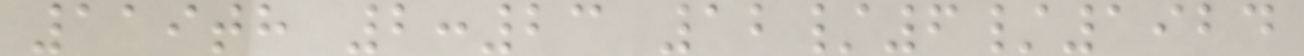119th 2:23 12/6/1924
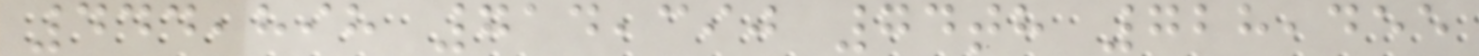444,898 714,390 74th 728,455
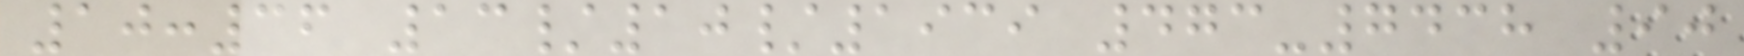10:36 13/10/1939 473-7438 90
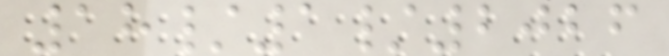18/1/2026
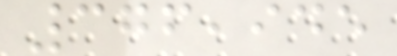376,945
